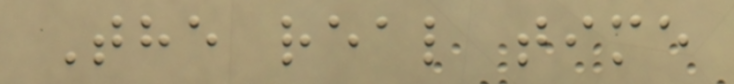The real time
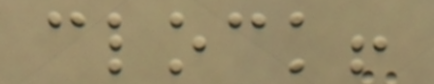clock!
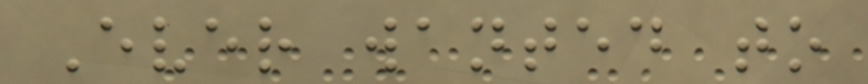Ever wanted to
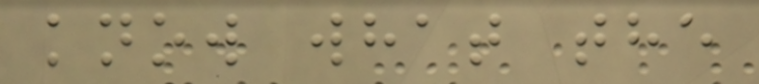know what the
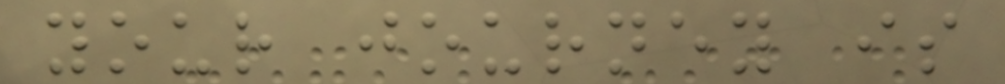your journey is
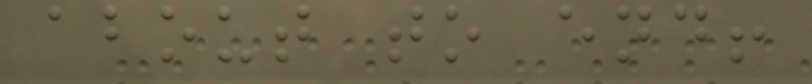about to end!
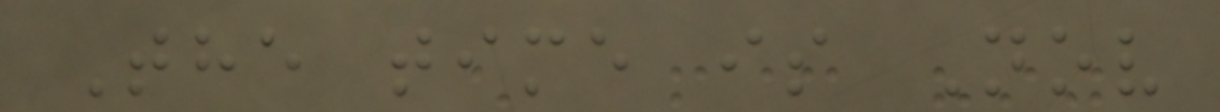The time is Nov
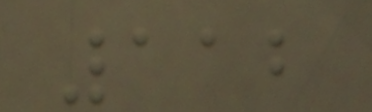112
